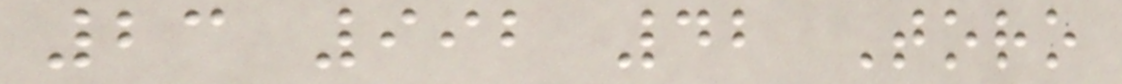23 992 42 Toro
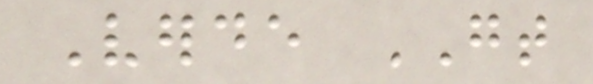Verde GT
